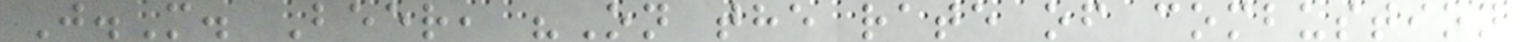J.M. Beer, "On the rate of combustion
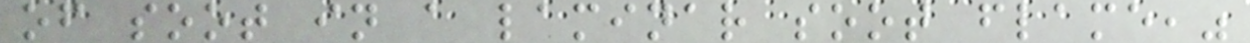of soot in a laminar soot flame,"
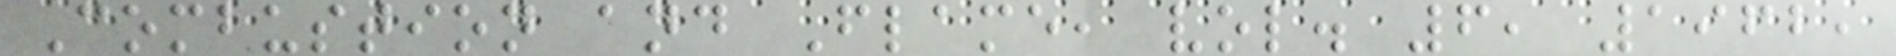Combustion and Flame, vol. 6, 1962,
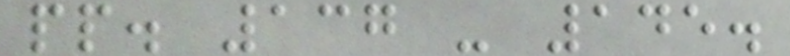pp. 137 - 145.
